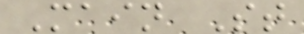Main St
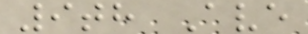9th Ave
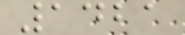1421
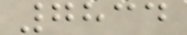7834
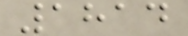1814
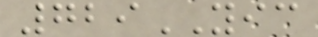729YIC
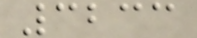3233
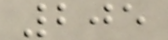205
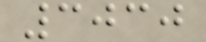3030
